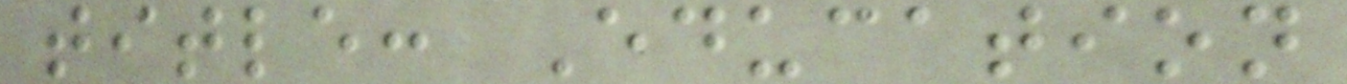title: Education
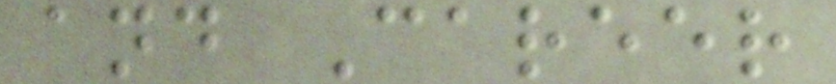and Career
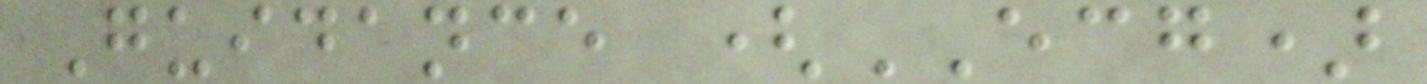Guidance (ECG)
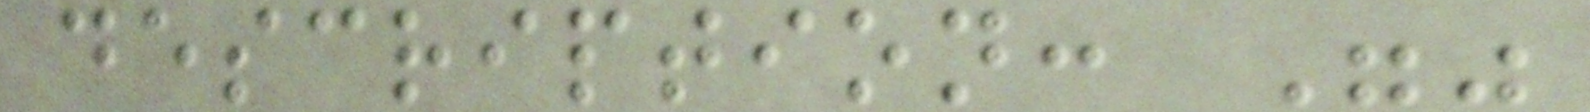description: ""
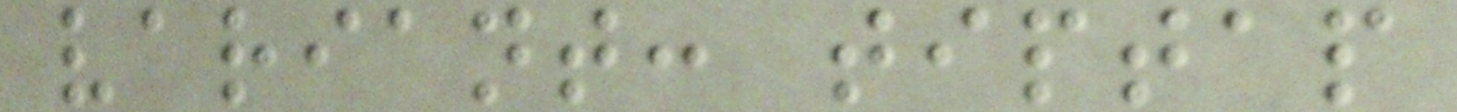variant: tiptap
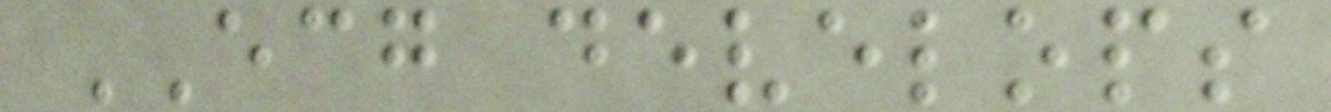ECG develops
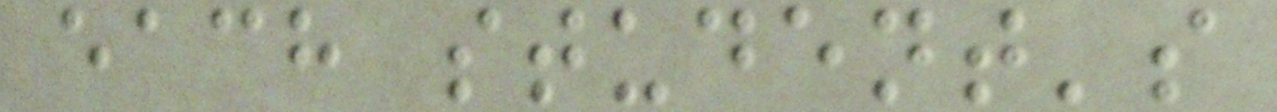each student's
